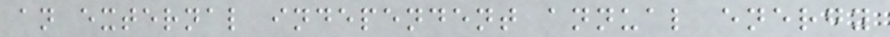an external independent annual energy
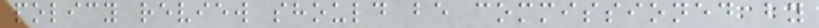policy review should be commissioned by
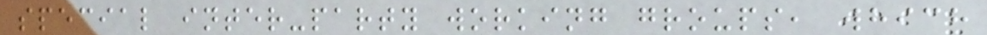special inter-party working groups, which
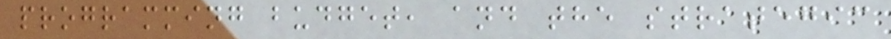programming budget, and the strategic
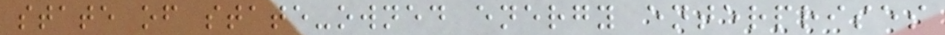state of state-owned energy enterprises
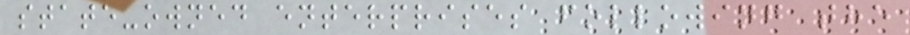state-owned enterprises following the
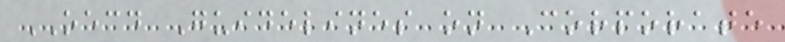OECD Guidelines on Corporate
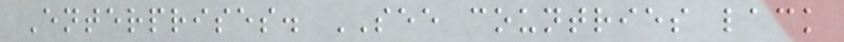Enterprises. SEE countries lack
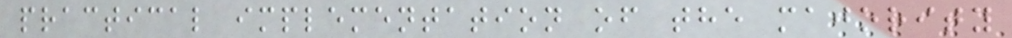practical implementation of the majority
